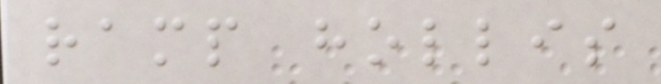ramp hollis
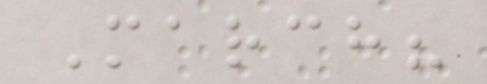March?
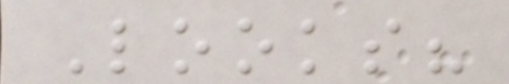Looks?
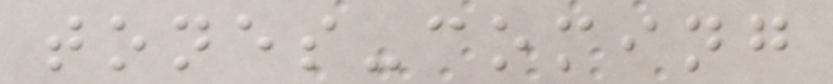tones-coming
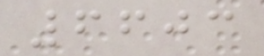6603
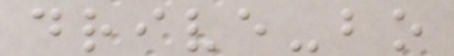drive-bo
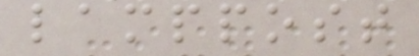lamppost
